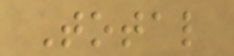Total
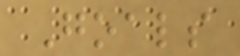Goals
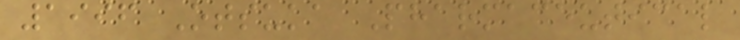1996 Otsuka Pharmaceutical
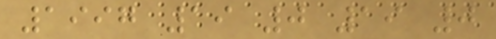1997 19 0 19 0
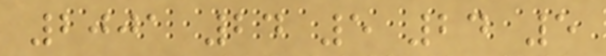2001 24 5 24 5
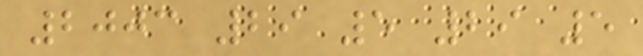2003 29 5 29 5
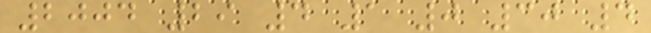2004 29 4 1 0 30 4
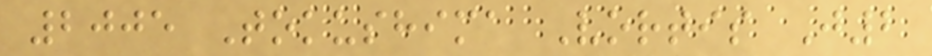2005 Tokushima Vortis J2
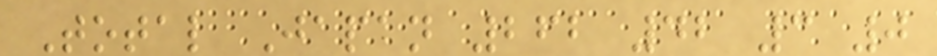Total Japan 262 42 3 0
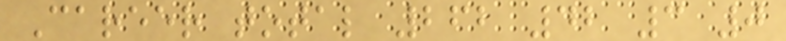Career total 262 42 3 0
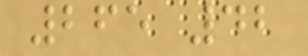265 42
